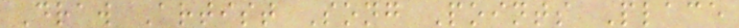Draw Artist Song Points Place
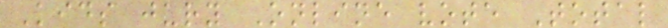Kids jury Online vote Total
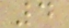4
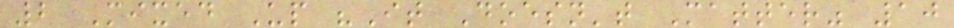2 Mixed Up "It Doesn't Matter" 10
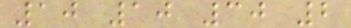10 10 30 2
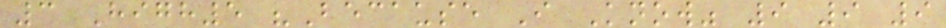3 High5 "Because I Know" 9 9 9
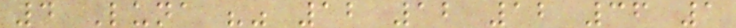4 Luna "" 12 12 12 36 1
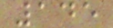145
